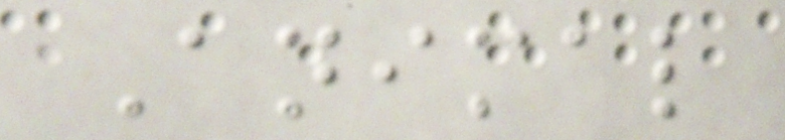Animal
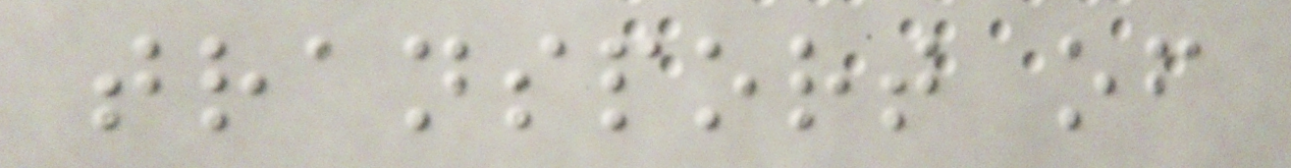transport of
